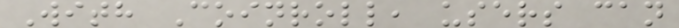With Coinroll, users can
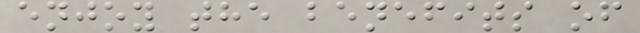enjoy the benefits of
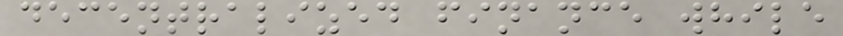decentralized finance while
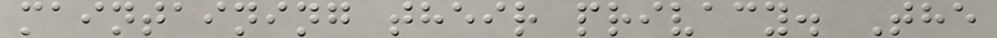maintaining their privacy. The
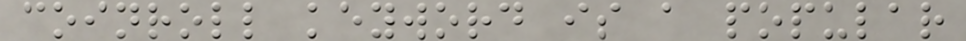coinroll keyword is a popular
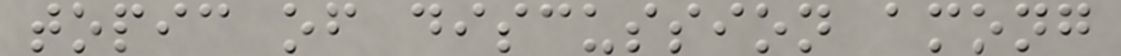topic of discussion among
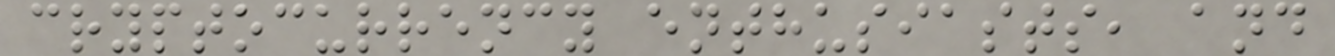cryptocurrency enthusiasts, and
